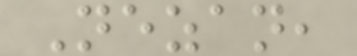Nezan,
